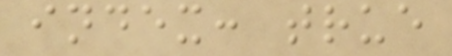index: true
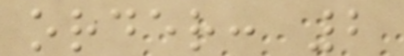order: 2
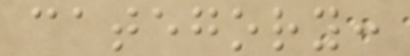category:
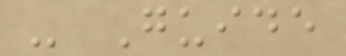- Guide
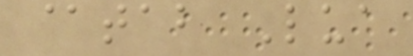@tab Lua
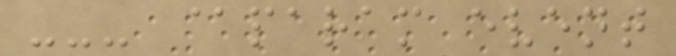--- @param event
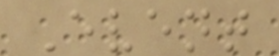Event
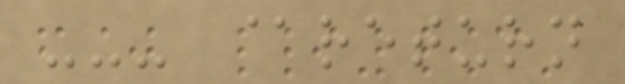--- @return
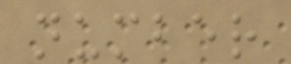number
